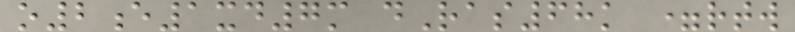o2e1xd7m dRas68k =rtw
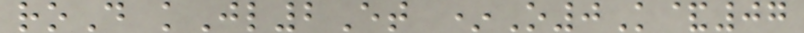roD kJl2Et *O0K&07
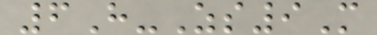6H-Zs9M
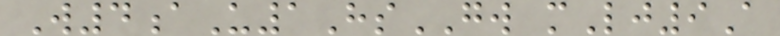W4aU1HsGW mLj9A
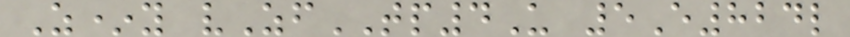Z*y vZfTP4U 5E824l
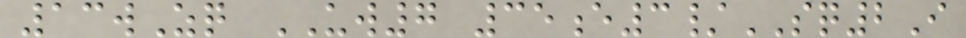13wZq UW7 35e3/SQ2I
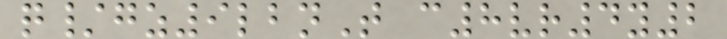q/gz9lbnT c8vr4y2
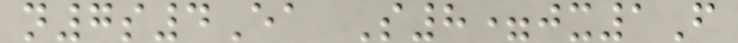n7s4Ea S8=jx1F
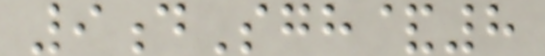9dSgh&8
